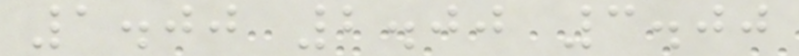1.00 2.00 3.00
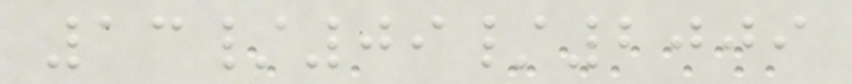13/09/2009
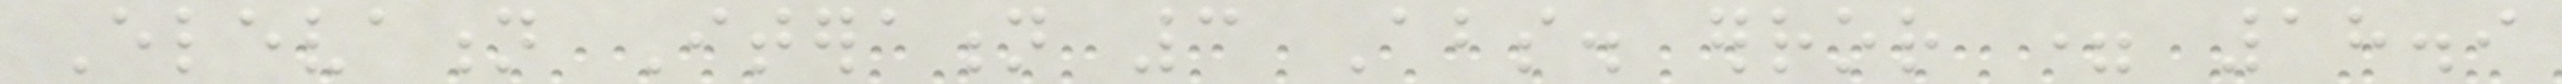Elevation Iteration 3 Abs. error = 18.9
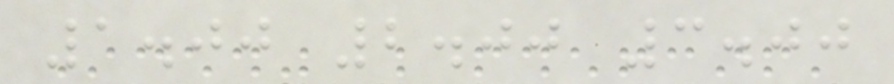1.00 2.00 3.00
